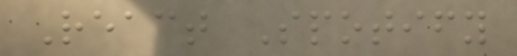React Spotify
